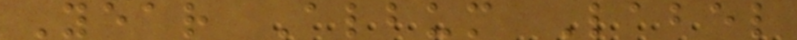Year Album Label
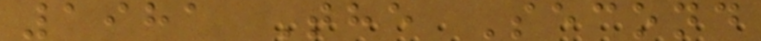1981 The Second
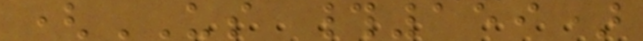(US #159)
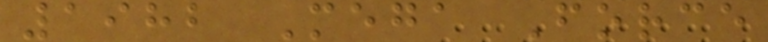1982 Mega Force
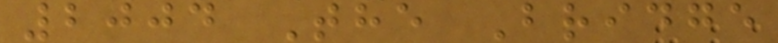2004 The Bridge
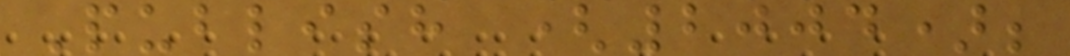Publish (2004);
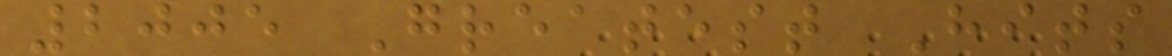2005 Greatest Hits
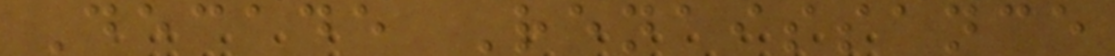Decade Renaissance
